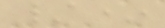/*
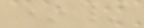*/
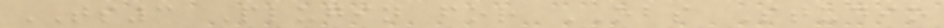TS3 Plugin for OBS Studio
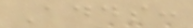Adds:
